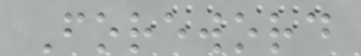Foreword
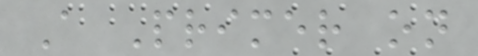A Primer on
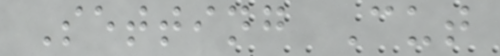Setting Cut
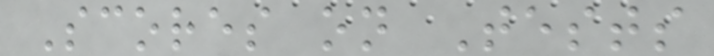Scores on Tests
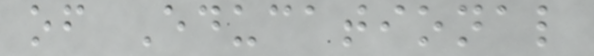of Educational
